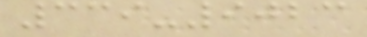339-9023
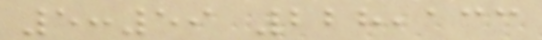5:59 228,133
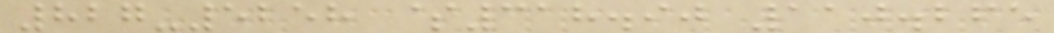827-5258 $318.90 110.265
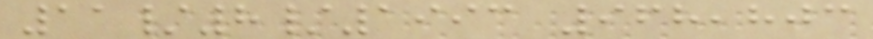11/8/1993 968,803
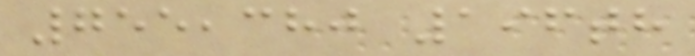755,380 196th
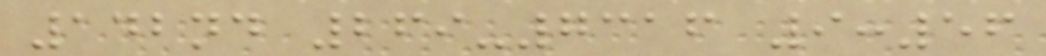142nd 269-7316 9:56
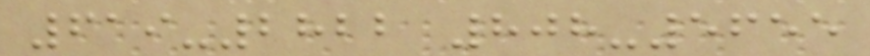619-2822 808-5655
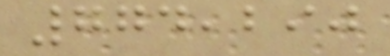774,290
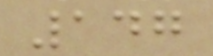147
